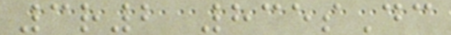3r2 835sDc
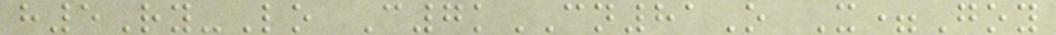h5Ry-Lo C7kCN81O X=Goy
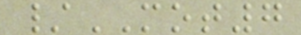/MOT7
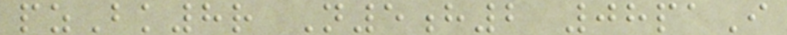pzBk8r N5h2 08paI
